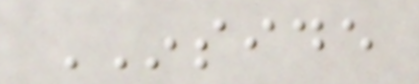INSIDE
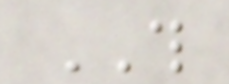THIS
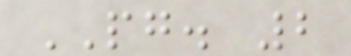PG. 2
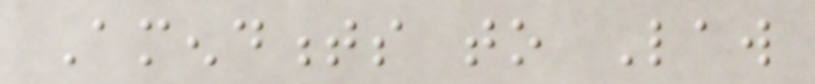Amendments to Law
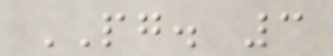PG. 3
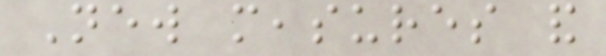New measures and
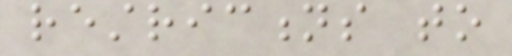restrictions to
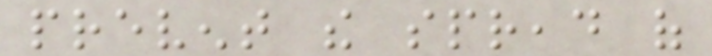prevent the spread of
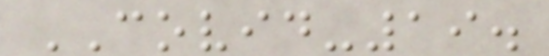COVID-19.
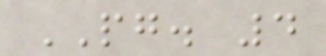PG. 4
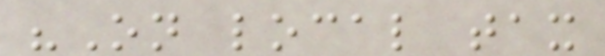"On local tax
